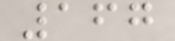167
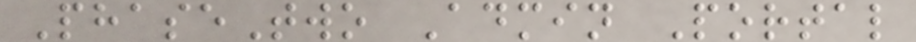PhaseTwo Admin Portal
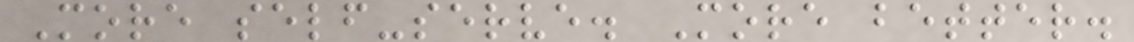More self-serve. More better.
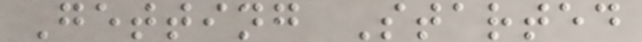Getting Started
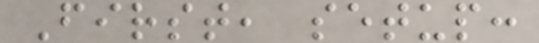First, setup:
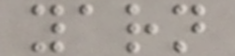yarn
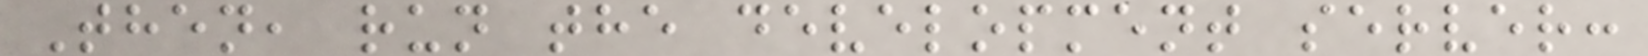Then, run the development server:
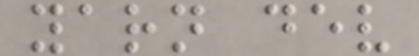yarn dev
